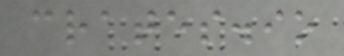crates.io
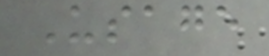Usage
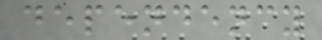dependency
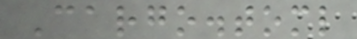Cargo.toml
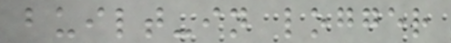built-in logger
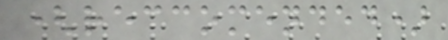(reccomended)
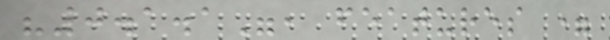"0.1.1", features =
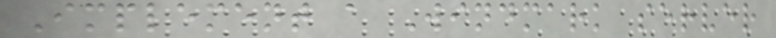Implement a Windmark server
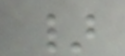}
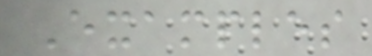Examples
